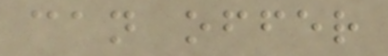can offer
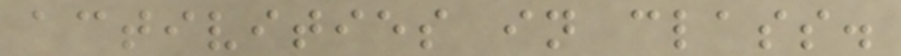activities in class.
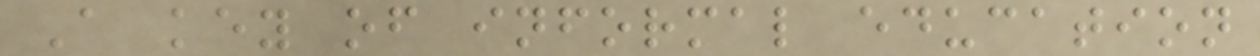A key of informal education
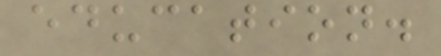education.
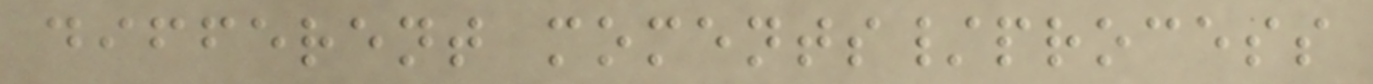different moments/process
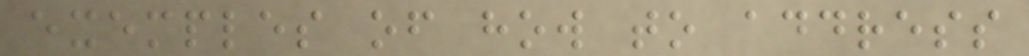exemples of how to address
